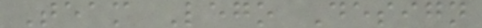Team Lego Design
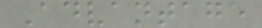Advantage
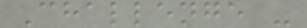Challenge -
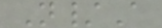N/A
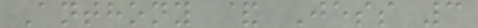Anthony & Jess 3
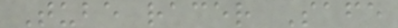Tube racer Safe
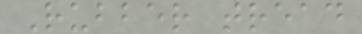Rubber tread
